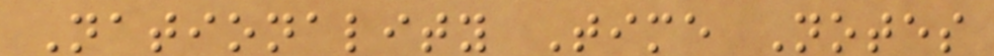Nationality Time Notes
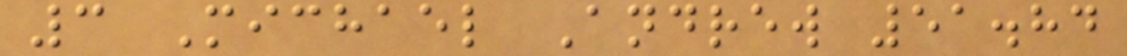3 Michael Andrew 51.84
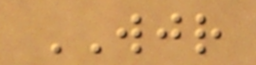WJR
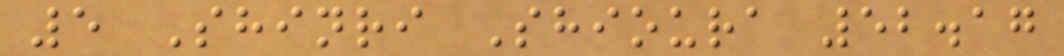5 Shinri Shioura 52.17
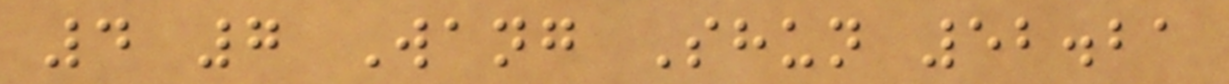4 7 Wang Shun 52.21
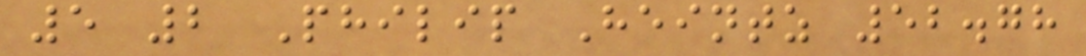5 2 Philip Heintz 52.78
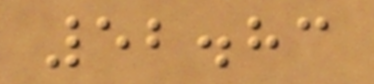52.83
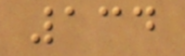134
